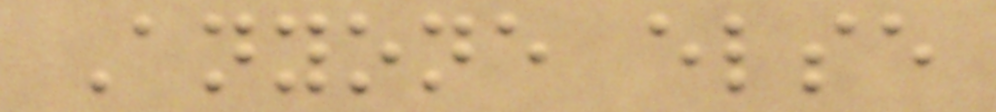Anyone else
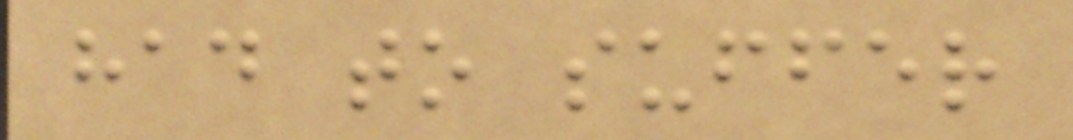had to suffer
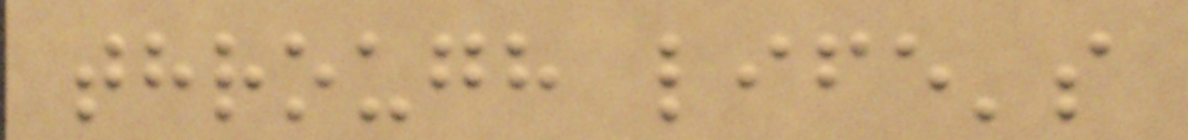through life's
